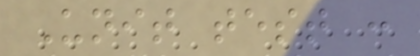Unit test :
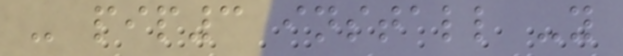- pip3 install -y
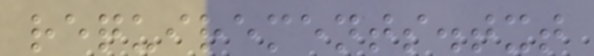requirements.txt
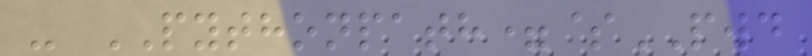- PYTHONPATH=$PWD
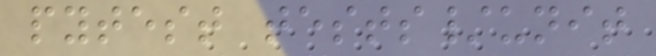pytest tests/unit
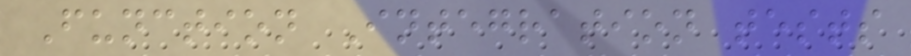Function Integration tests
